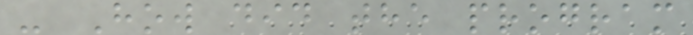- How did the program
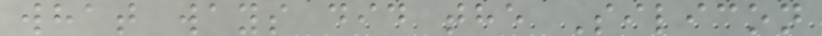what ways did the Silicon
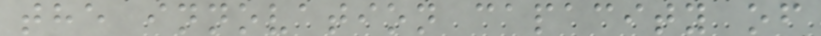the innovation capacity of
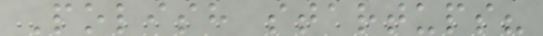Polish startups?
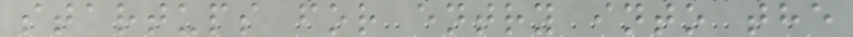startups for entry into the
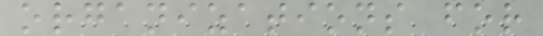organizations for
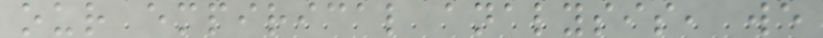our empirical analysis, we
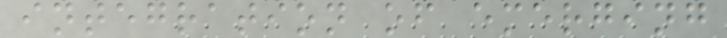integration of emerging
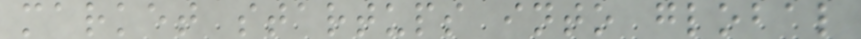market startups into global
